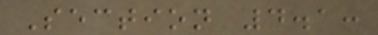Section 4.1:
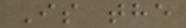Is the
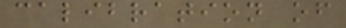calibration of
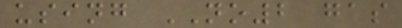using NO2 gas
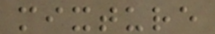mixture
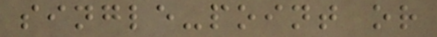single-point or
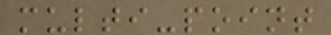multi-point
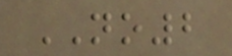NO2
